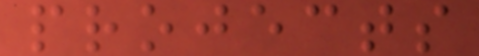projects
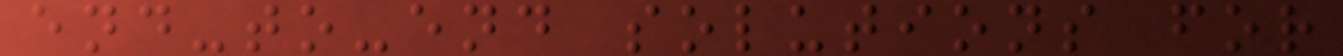end-to-end solutions for
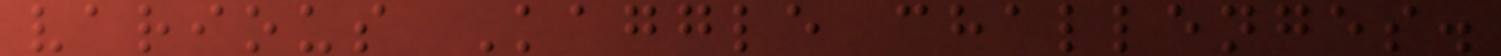various Kaggle challenges.
